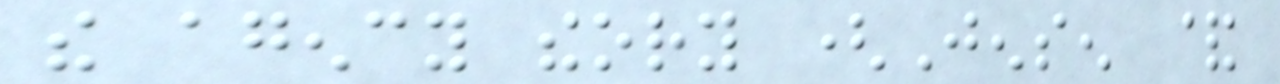the agency theory (Jensen &
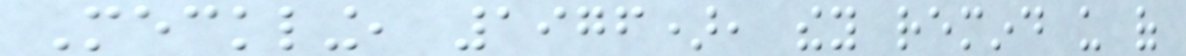Meckling, 1976), they remind us of
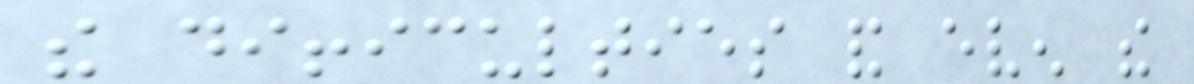the difficulties and even the
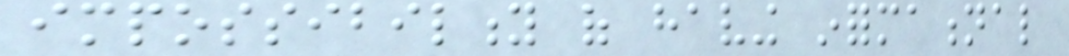impossibility of having informational
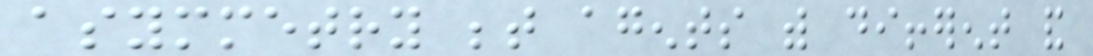asymmetry between agents with different and
